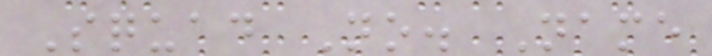Squad No. Name
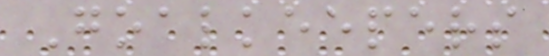Goalkeepers
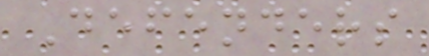Defenders
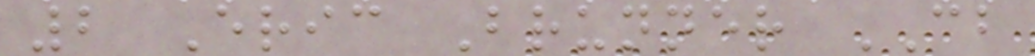2 Eric Brunner CB
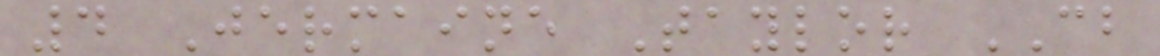4 Jermaine Taylor CB
